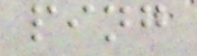ping
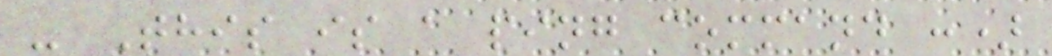- This is a ping command :)
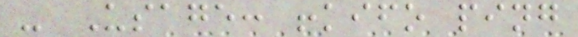- Usage: !kifo ping
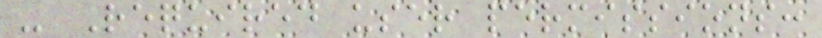- Required user permissions:
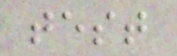test
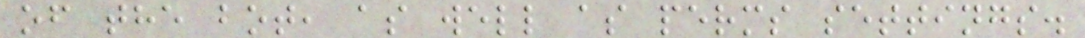of the bot, as well as perms settings.
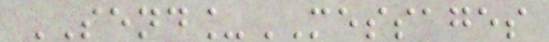SEND_MESSAGES
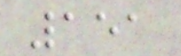151
